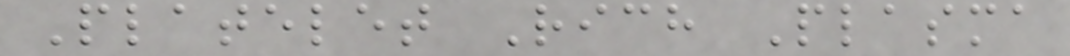Platelet Rich Plasma
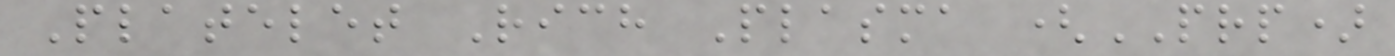Platelet Rich Plasma (PRP)
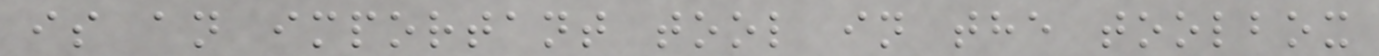is an important tool in the toolbox
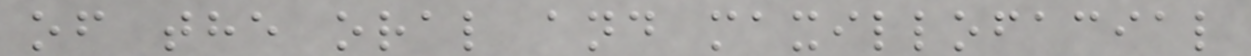of the oral and maxillofacial
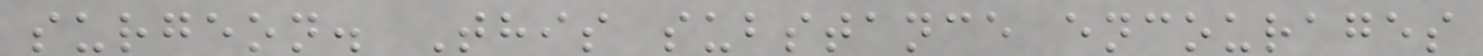surgeon. This substance encourages
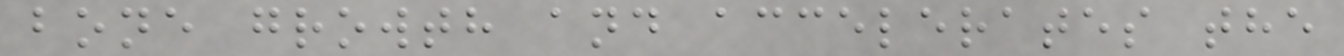bone growth and accelerates the
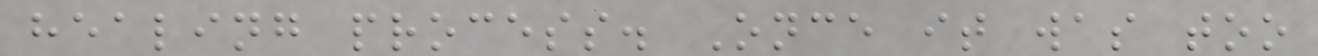healing process. Once it was too
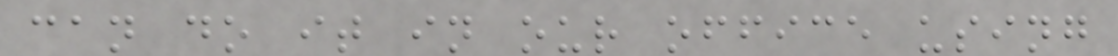can do it in our office using
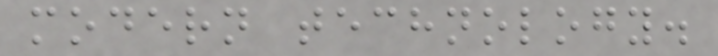modern technology.
